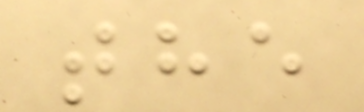the
